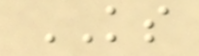KS
